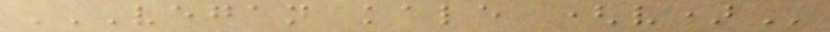VEGAN KALE (V)
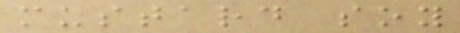mustard soy
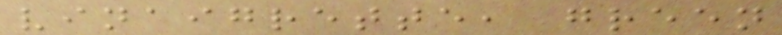vinaigrette, green
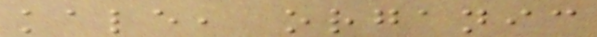kale, organic
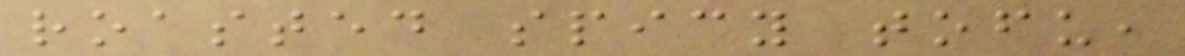roasted spicy tofu,
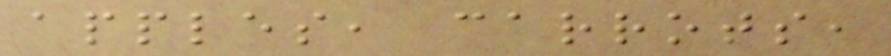apples, carrots,
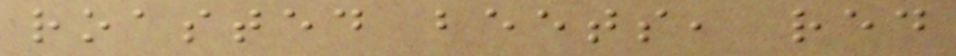roasted beets, red
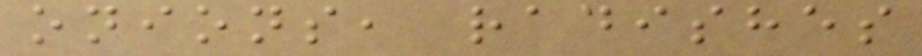onions, radishes
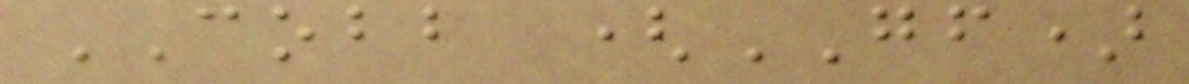COBB (GF)
